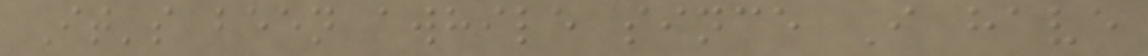It's been awhile since I have
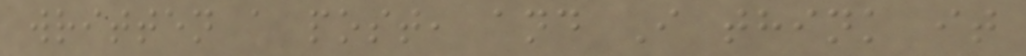written a post, and I think it
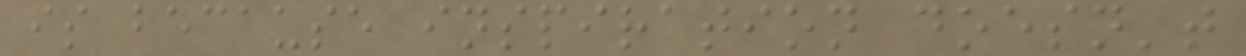is because inspiration doesn't
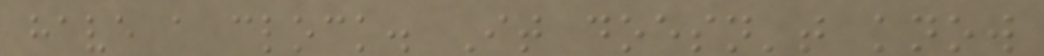have a clock. It doesn't know
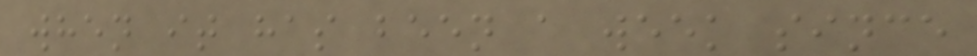when it has been a week since
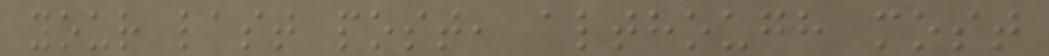your last post, although most
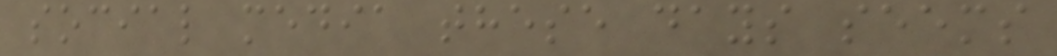social media these days seems
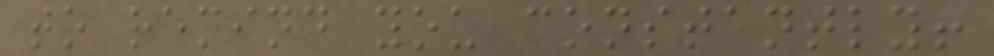to remind you constantly!
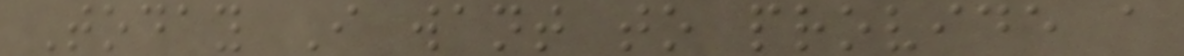Today I want to provide a
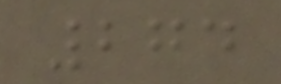274
